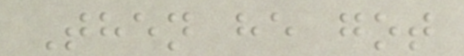Then he got
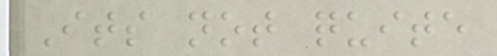Its not quite
